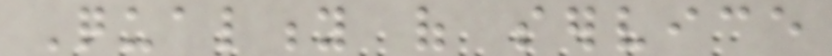Quality of service
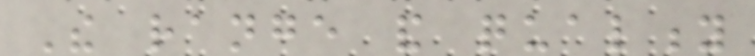The range and quality
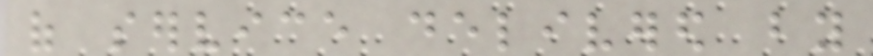of service delivered by
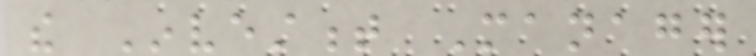the Investment Manager
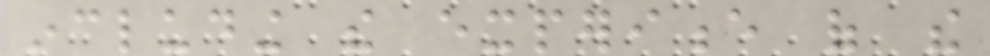including the experience of the
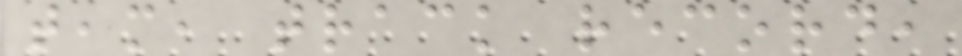team, track record,
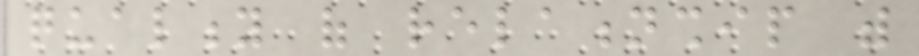quality of relationship with
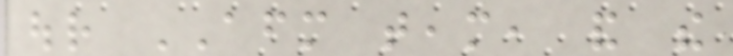our AFM team, and the
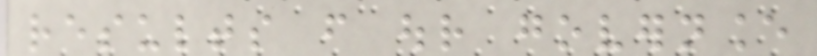results from our governance
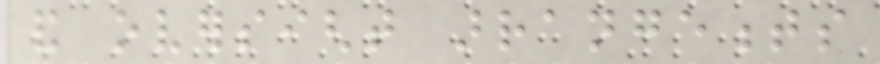and oversight arrangements
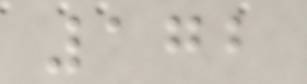172
